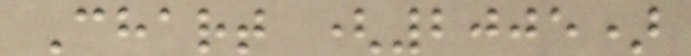Chart (2005)
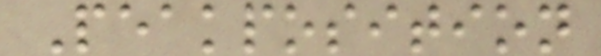Peakposition
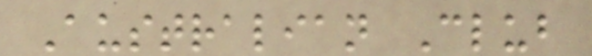Australian Club
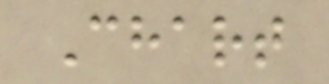Chart
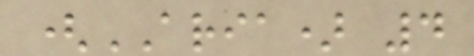(ARIA) 4
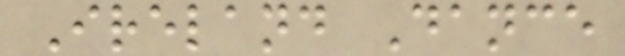Ireland Dance
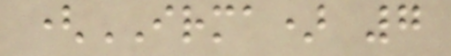(IRMA) 7
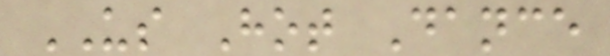US Hot Dance
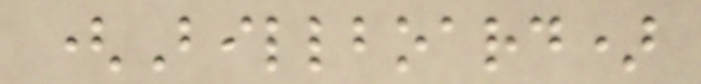(Billboard)
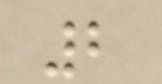2
